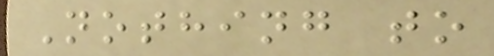Nothing to
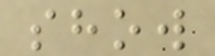show
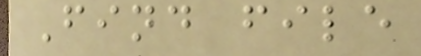Find file
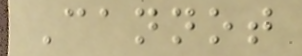Cannot
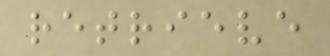retrieve
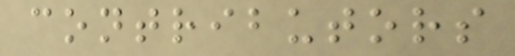contributors
